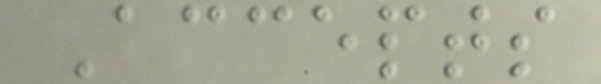Accepts
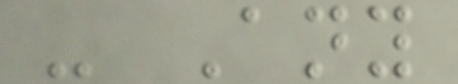- Any
